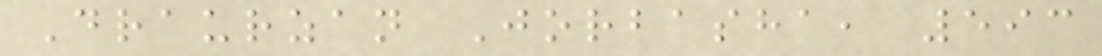Draurzan Jorbasha, 593
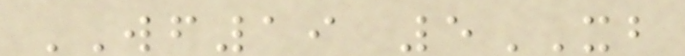WF19 5XB
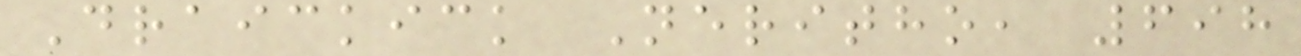Draickick Neritho, 698
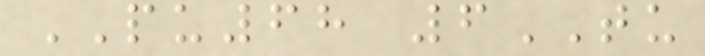PU68 6TU
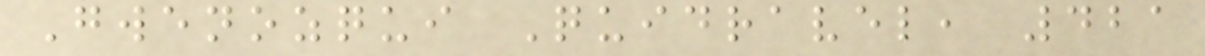Gwenozqui Quidravel, 421
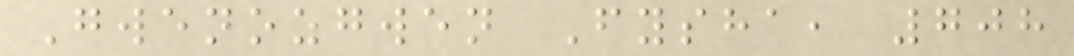Gwenozgwen Fysha, 708
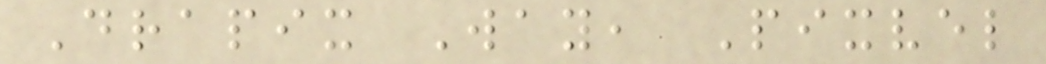Drapix Way, Pixvel
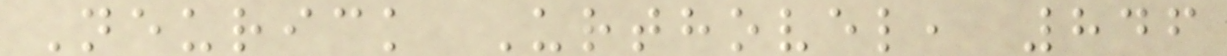Neurick Urthovel, 846
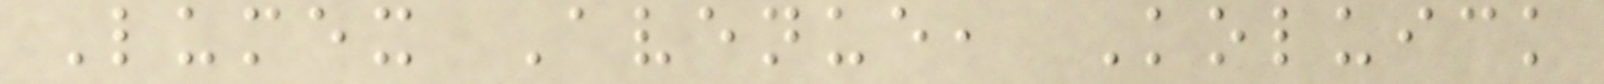Lumex Avenue, Koluick
